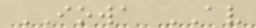IOWA AV
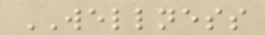WELLNESS
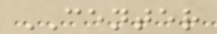CENTER
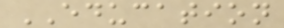EDUCATION
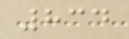834
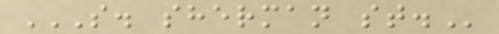S. SHERMAN ST.
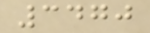3470
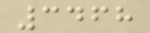3468
